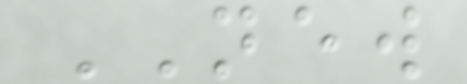NEW
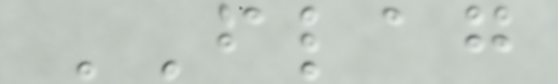FLAG
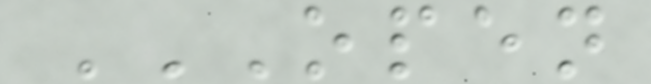OPEN
